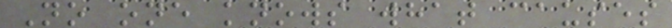No one knows what causes
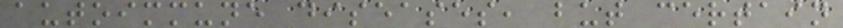autoimmune diseases, but certain
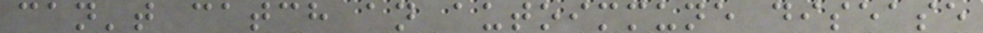can't catch an autoimmune disease
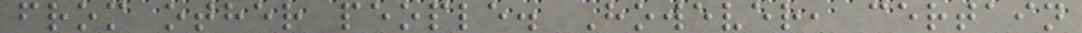from other people. However, certain
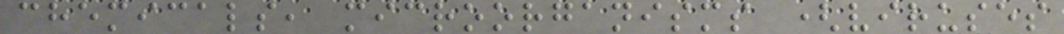chemicals, microorganisms (viruses
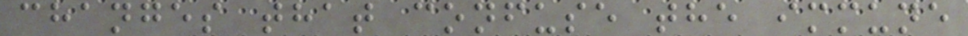changes that confuse the immune
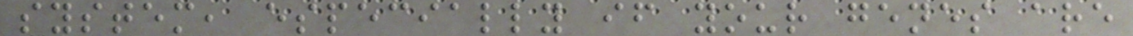system, especially if your genes are
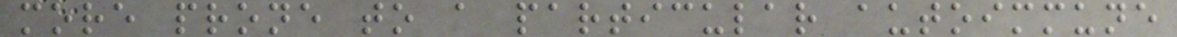more prone to a particular autoimmune
